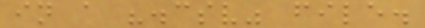in a ".csv" file.
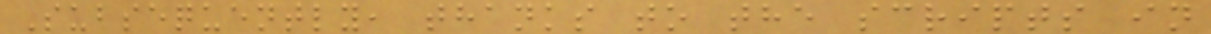Subsequently, thanks to the scripts in
